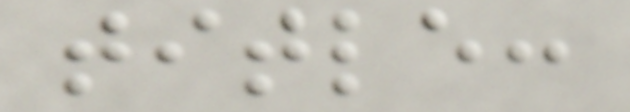title:
